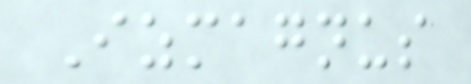Izmagnus
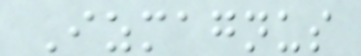Izmagnus
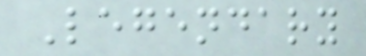Legendary
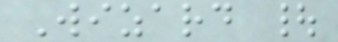Wizard |
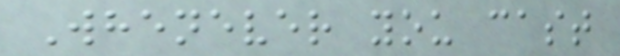Whenever you cast
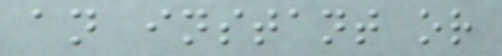an instant or
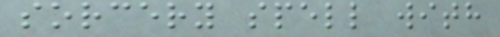sorcery spell with
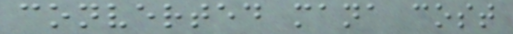converted mana cost
